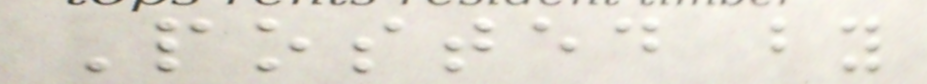Posted by
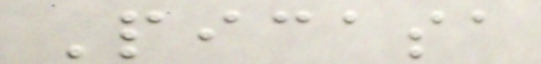Picasa
